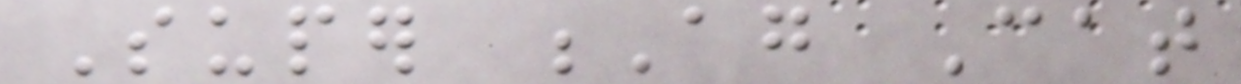Super Ag Cat
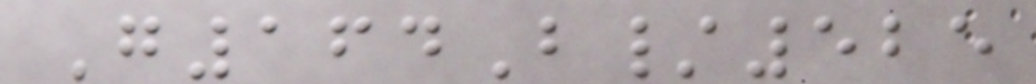G164B/525
